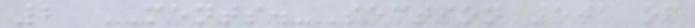2 MENTS.-Section 501 of
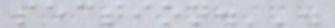section.''.
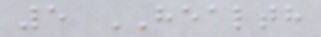5 HEALTH
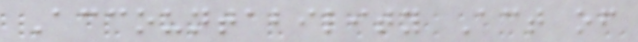Accountability Act of
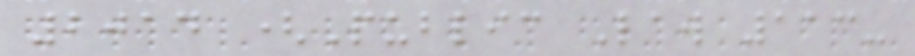2014 (Public Law 113-
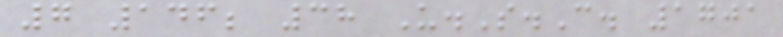7 146; 38 U.S.C. 1701
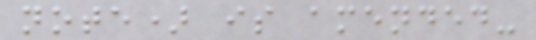note) is amended-
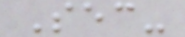Sec-
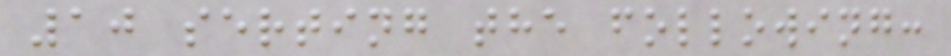10 serting the following:
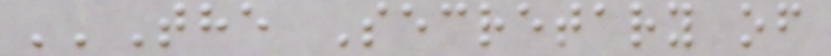''The Secretary of
